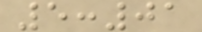5:01
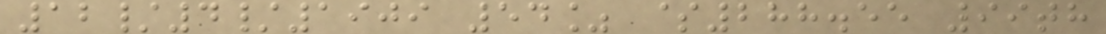12/4/1909 54% $288.55 99th
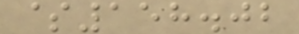$158.02
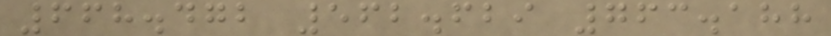668.472 562.629 763.188
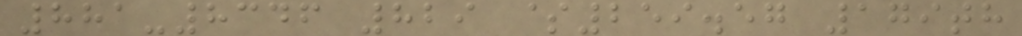881-8346 829 $259.57 179th
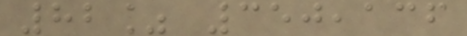82% 350,136
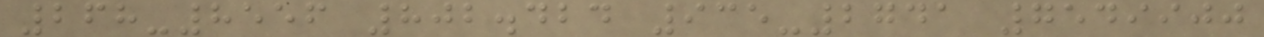268-8556 802.424 935-2741 7549900
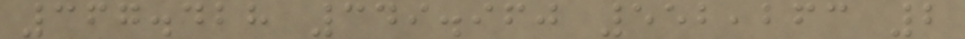367.428 349.960 552,263 2
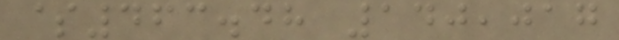$463.48 140,017
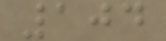104
